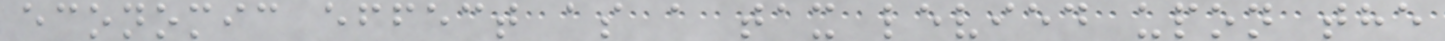economic effect as a tax levied upon the
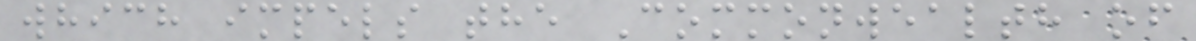which impels the Commonwealth of
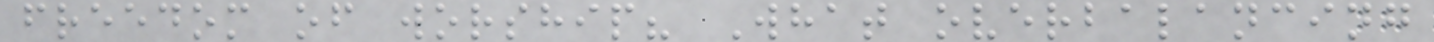freedom of worship? What overbalancing
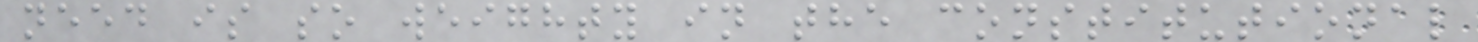need is so weighty in the constitutional
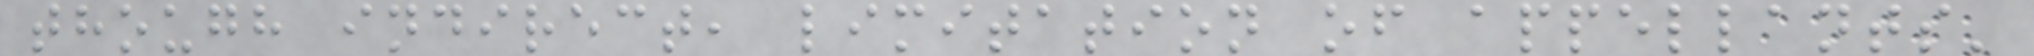though indirect, limitation of appellants'
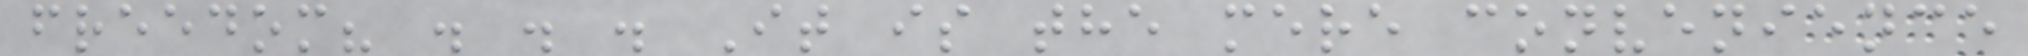freedom? . . . It is the mere convenience
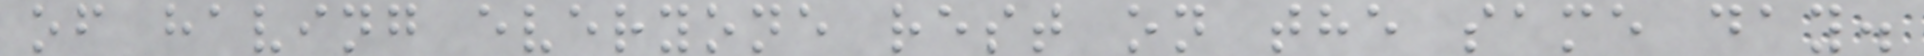of having everyone rest on the same day.
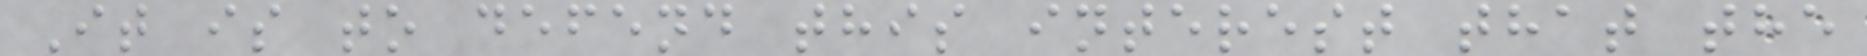It is to defend this interest that the
